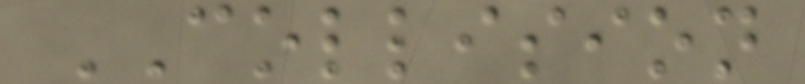COLLISION
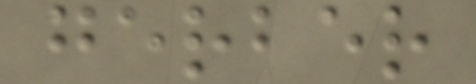gerber
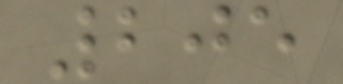205
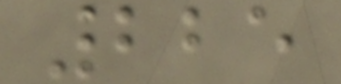225
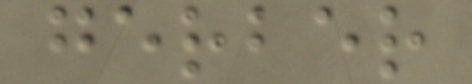gerber
